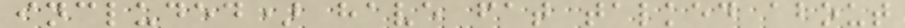included) have fat talked about
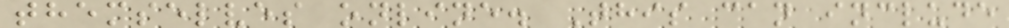themselves online. This can include
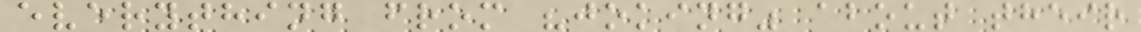everything from "joking" about their
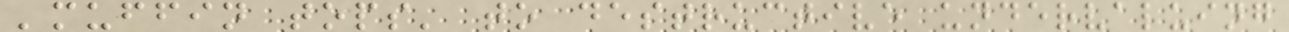'muffin tops' to destructive undervaluing
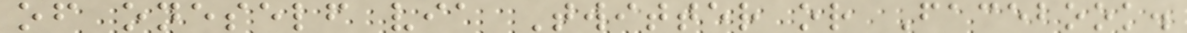of oneself via Twitter or Facebook.
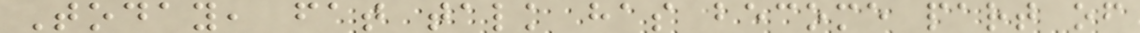Today, fat talk has become part of
